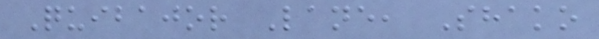Quibajor Lane, Shako
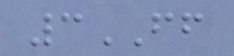3FF
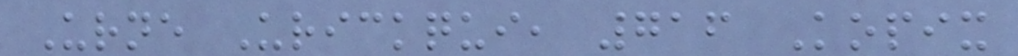Urne Urickqui, 716 Kopix
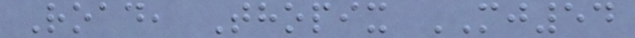Road, Thopix MJ54
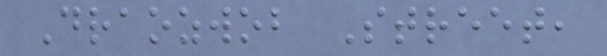Draozwob Street,
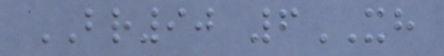BR90 6XH
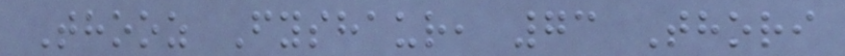Thooz Fyshaur, 73 Thori
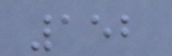152
